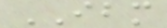IBM
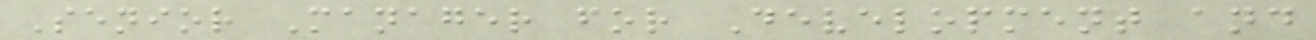Senior Manager for Development and
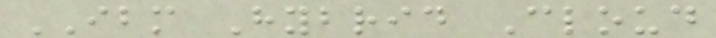IBM Hybrid Cloud
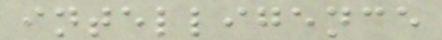intelligence
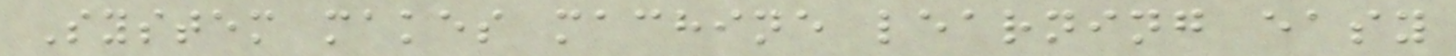System makes machine learning easy
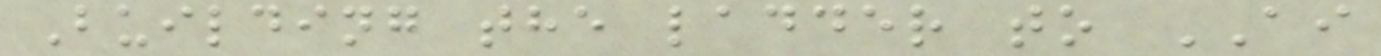Building the ladder to AI
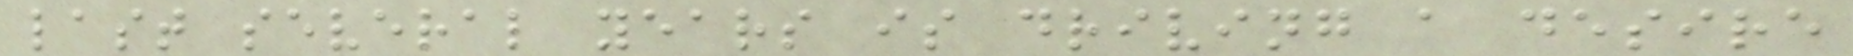last several years is driving a desire
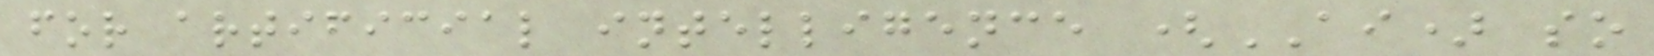for artificial intelligence (AI) so
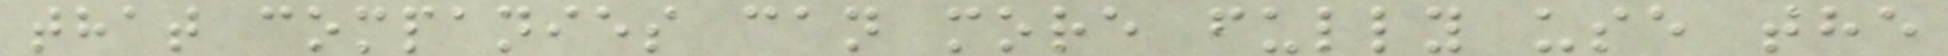that companies can more fully use the
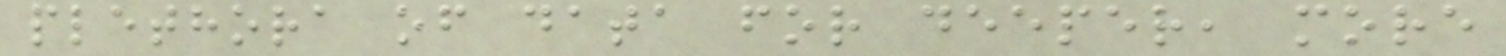plethora of data for deeper, more
